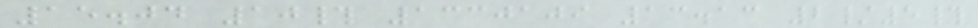15.04 10# 1330109 13.13 2/5#
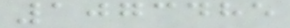1073485
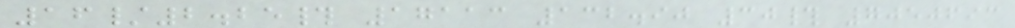16/2.25# 17113 132.90 30# 7050693
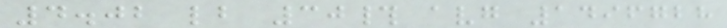4.02 lb 30# avg 1496728
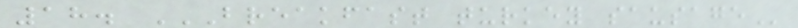18. BREAKFAST TURKEY SAUSAGE
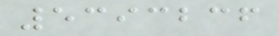5393236
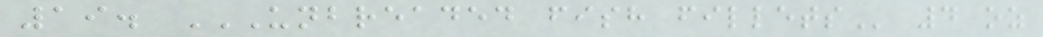19. UNBREADED FISH FILLETS 4 oz
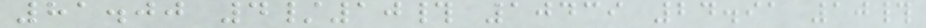81.00 4/10# 10439 24.91 10#
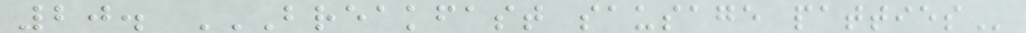20. BREAKFAST SAUSAGE PATTIES
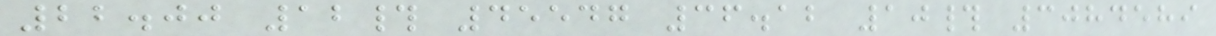22.00 12# 45547 36.12 10# 3084589
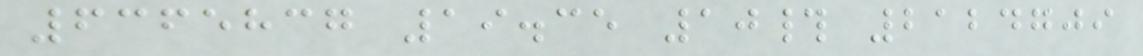6365837 19.35 10# 2124709
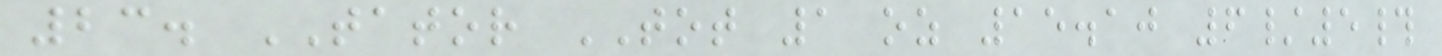23. TATOR TOT 1 oz 15.10 6/5#
